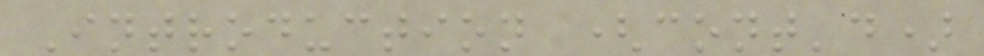Introduction (cont'd)
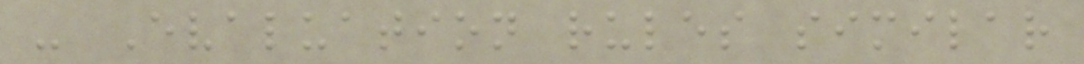- Evaluation rules similar
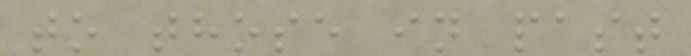to those in past
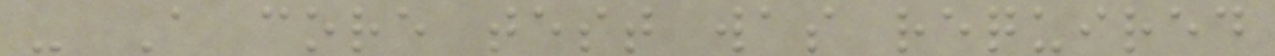- A core test was required
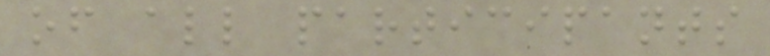of all participants
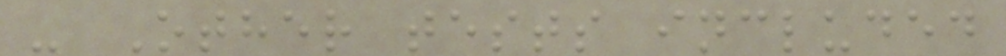- Other tests included
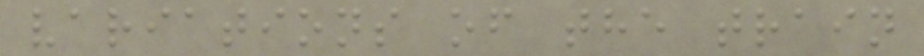variations of the train
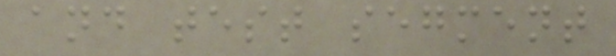and test segment
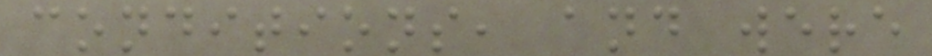conditions, and were
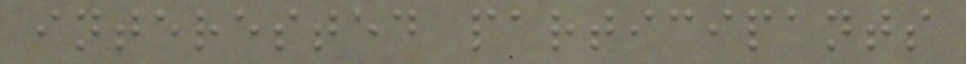interested participants
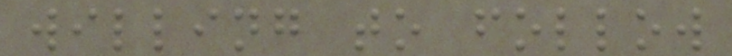willing to follow
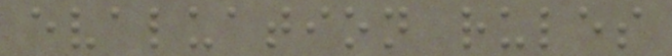evaluation rules
